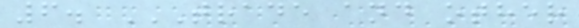6. TRADE AND OTHER
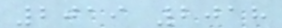2019 2018
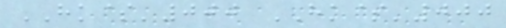HK$'000 HK$'000
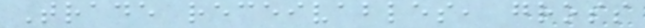Trade receivables, gross
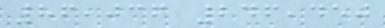86,036 246,450
